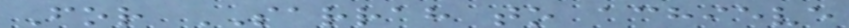For SARRAH to achieve
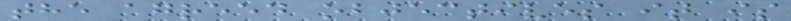the agreed objectives it is
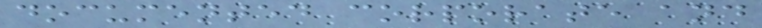documented corporate and
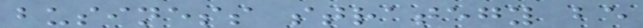business strategy be
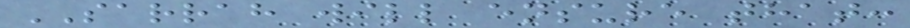SARRAH will ensure that:
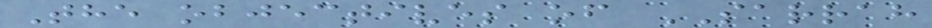The objectives of SARRAH
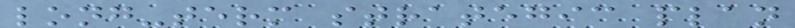long-term strategic plan
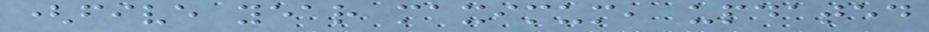(five year maximum, updated
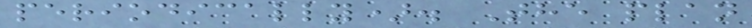periodically). The plan
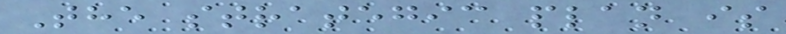The strategic plan is
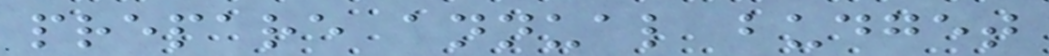prepare annual budget
